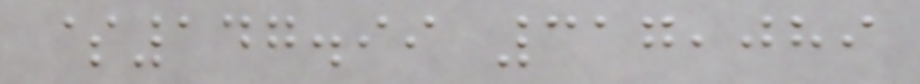$147.99 317,089
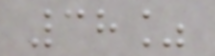38%
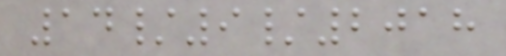14/9/2018
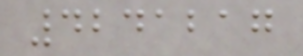4241217
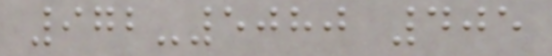972-5080 405
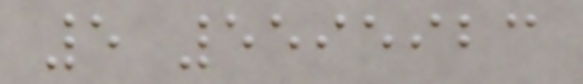5 5595923
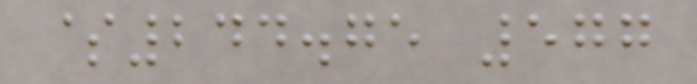$244.75 577
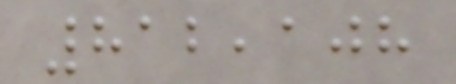812,108
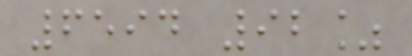6594 92%
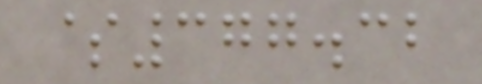$377.32
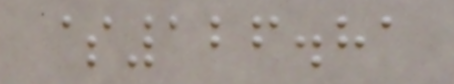$126.81
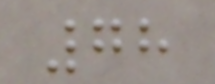78
